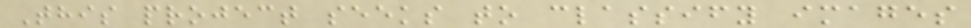This project seeks to classify images
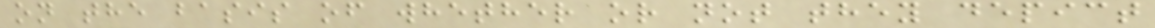on the basis of whether or not they depict
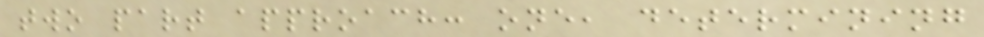two part approach: one, determining
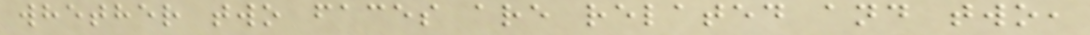whether two faces are related and two,
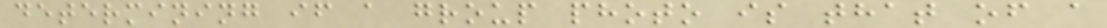determining if a group photo is that of a
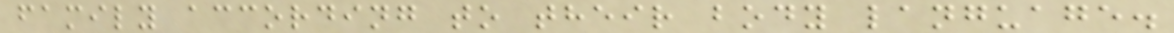family according to their body language.
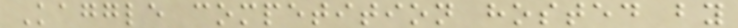Kaggle competition hosted by
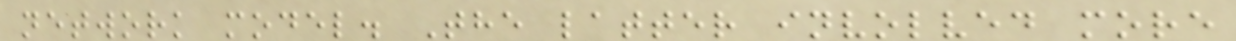network model. The latter involved more
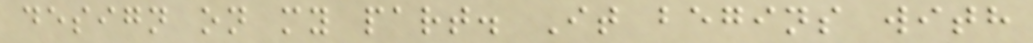design on my part. It begins with
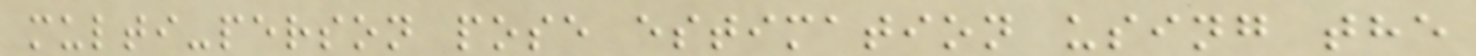multi-person pose estimation using the
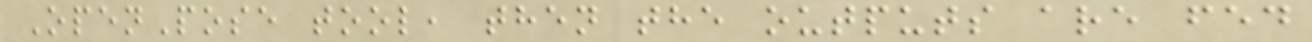OpenPose tool, then the outputs are fed
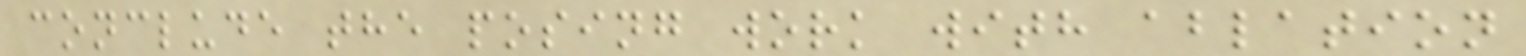conclude the posing work with ablation
